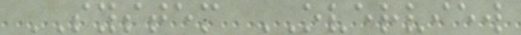SYSTEM OVERVIEW
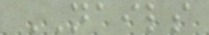NAILS
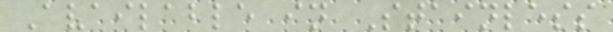Available in Stainless
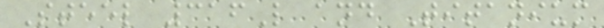Steel 316L and Titanium
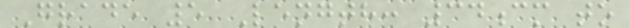Grade 5 Length: 34cm to
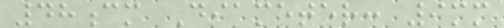48cm Diameter: 9mm
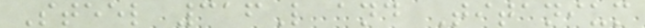Steel 316L and Titanium
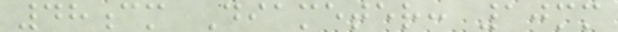48cm Diameter: 10mm
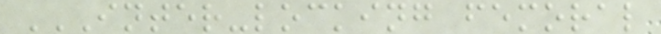INTER-LOCKING FEMORAL
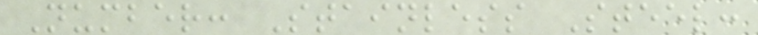Number: Stainless Steel:
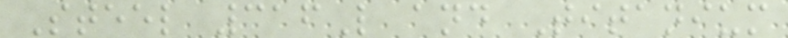Steel 316L and Titanium
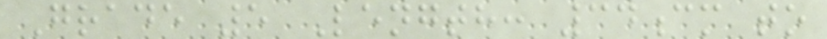Grade 5 Length: 34cm to
